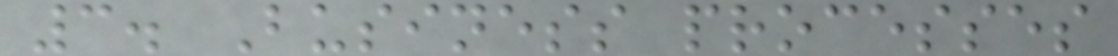3. Business processes
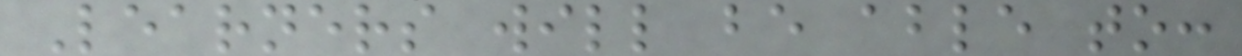Learners will be able to:
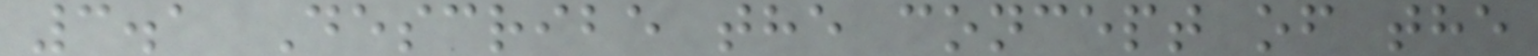3.1 Describe the concept of the
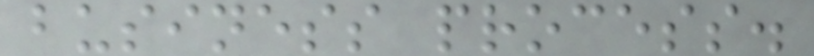business process.
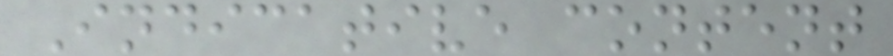Indicative content
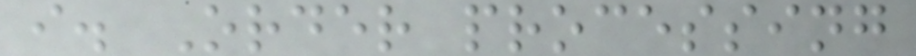i. Order processing
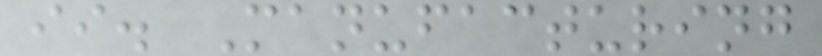ii. Manufacturing
